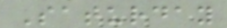Saturday
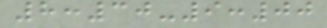8:30-9:00
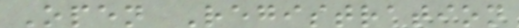Open Registration
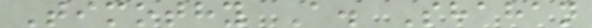Timothy A. Shahan
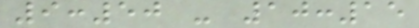9:50 - 10:15
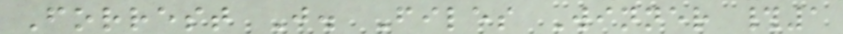Forrest J. Files Winner #1
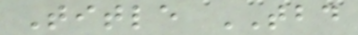Title TBD
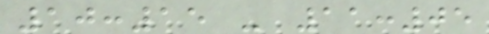10:15 - 11:05
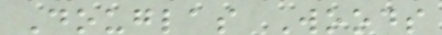Douglas Woods
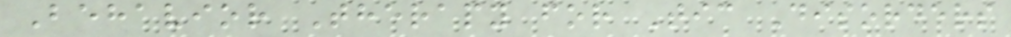Behavior Therapy for Tic Disorders
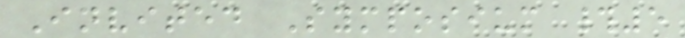Invited Symposium #5
